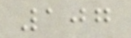107
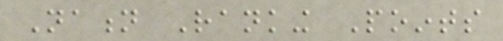Nation Ranking Points
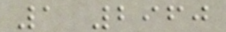1 2960
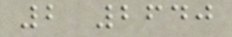2 2640
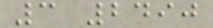3 2490
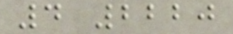4 2220
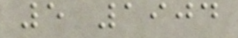5 1904
